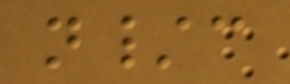n/c
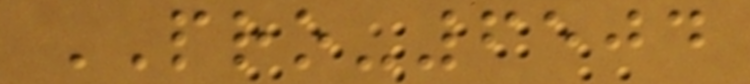PRO-6504
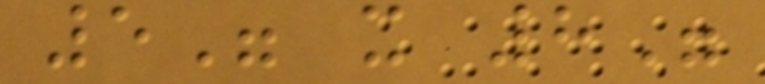5" x 8"
